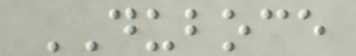DUBOCE
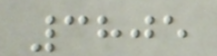3805
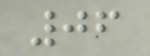06
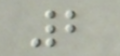2
